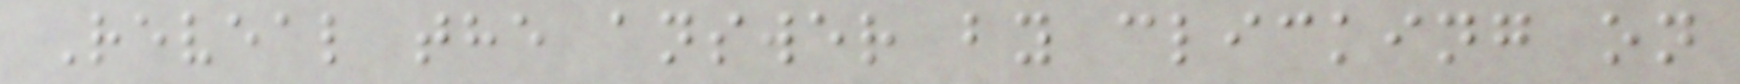Reveal the answer by clicking on
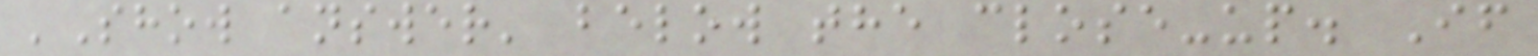'Show answer' below the close-up. If
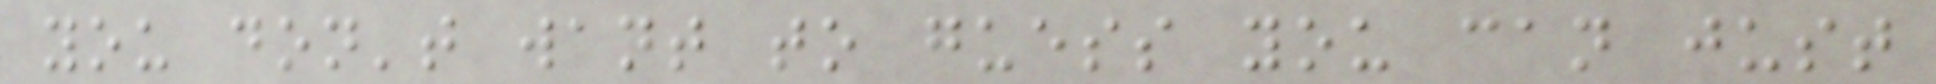you don't want to guess you can just
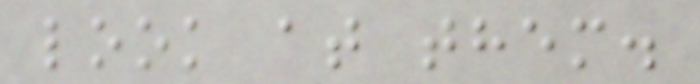look at them.
